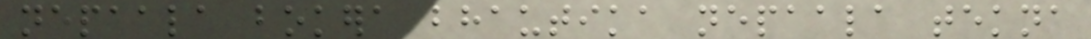nepaala bokera bhautika nepaala tekna
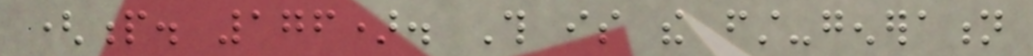(p. 176). This is the first-generation
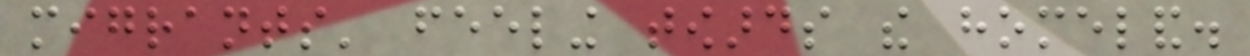migrants' feeling towards the homeland.
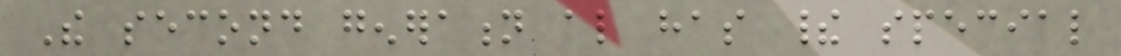The second generation also has their special
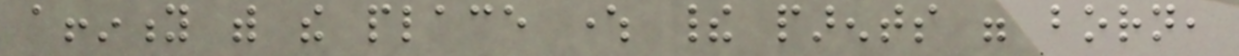affinity with the place where their parents were born,
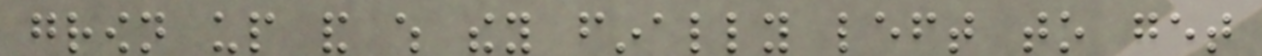grown up and which they finally left to get
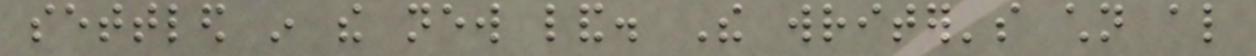settled in the new land. The writer's children also
